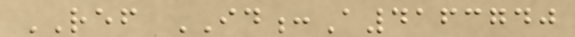REF ID:A4163740
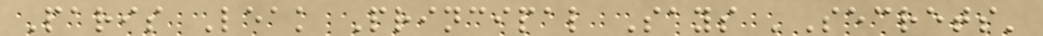Paris Leak Principal Says 'Secrets'
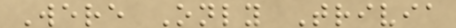Were Only Trivia
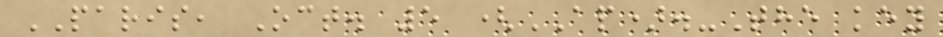PARIS, Oct. 5 (AP).-The key
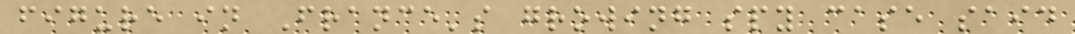figure in France's growing spy case said
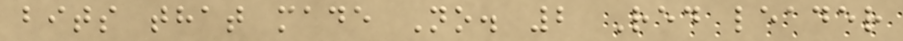bits that made No. 2 Red leader
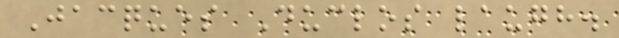Jacques Duclos laugh.
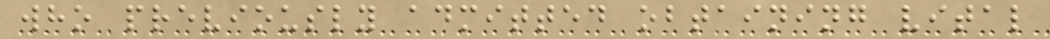who previously admitted obtaining vital
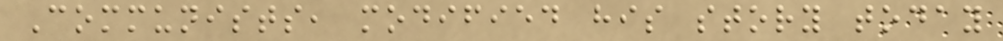Communists, modified his story today
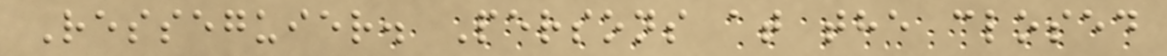Resseguier. Persons at the closed
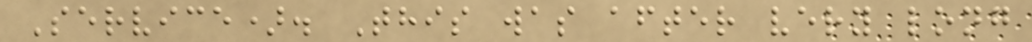Service). This was after very long
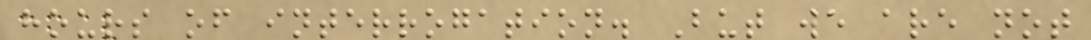hours of interrogation. But we are not
